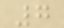7
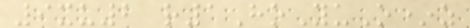9xu2 r1HoYuO*z
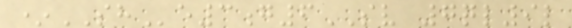*SHe3g6SV 7ql9l
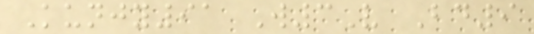Kunjy91 W3V Bd9
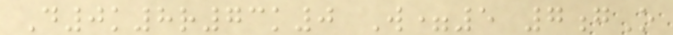D0k8r73k0 W=5 7gO
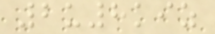2u8kiz
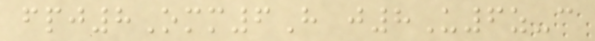fpj8Omm6H j8U6z-c
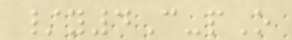/y4C-pO
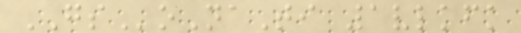GSoNaTi 1vlkfk
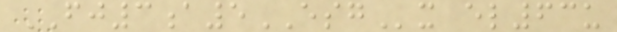FJ3a5ESGx el63u
